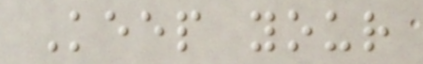Keep your
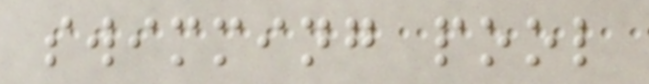swimming pool
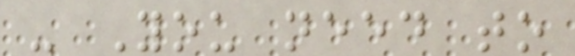- You need to
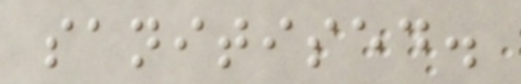sanitised.
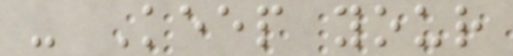- Keep your
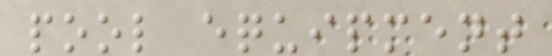pool equipment
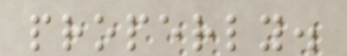properly.
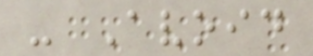- Avoid
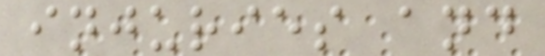injuries and
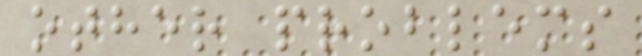other problems
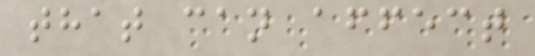that can affect
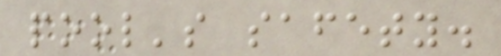pool's safety.
